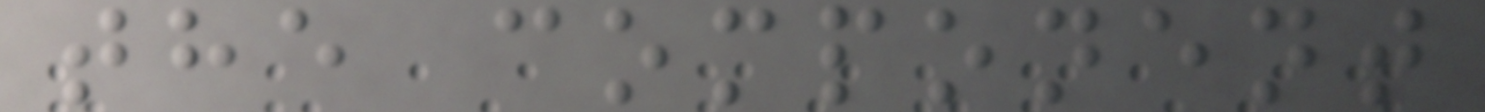the component
